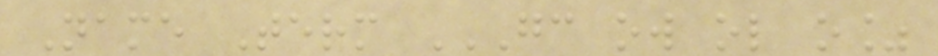Name Term GC OW OL O%
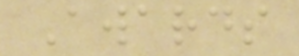Awards
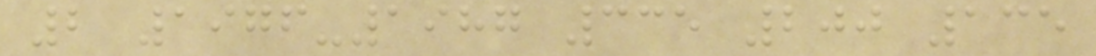2 1976-1987 335 200 135
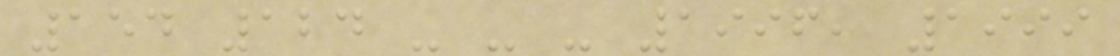154 124 - - - 1996, 1999
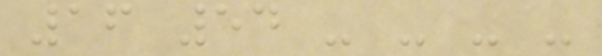16 54 - - - -
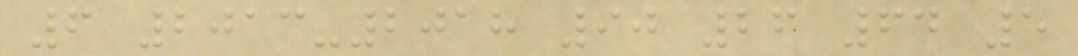6 2013-2018 90 26 64 5
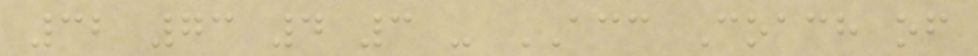32 73 4 3 - ACC Coach of
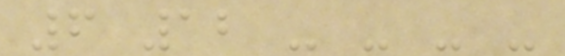6 12 - - - -
